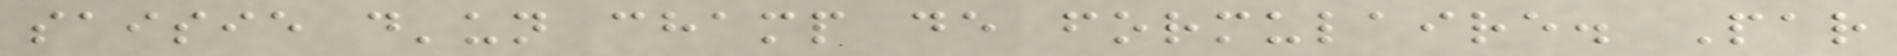saisie d'un champ de formulaire. Par
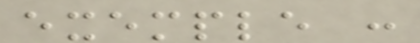exemple :
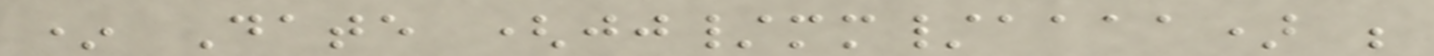* Date (jj/mm/aaaa) ;
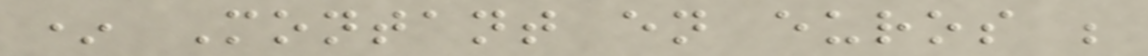* Montant en euros ;
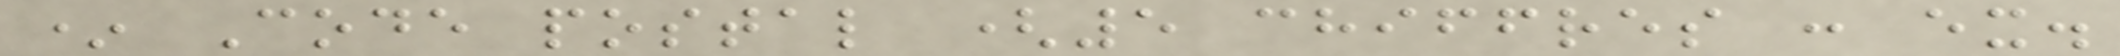* Code postal (5 chiffres : ex.
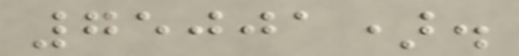75001).
